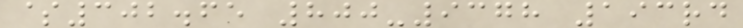$302.65 800-9378 193rd
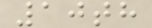10th
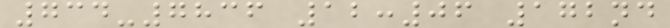734-7836 12:06 172nd
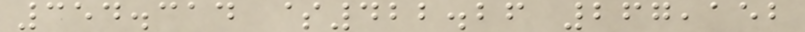354.314 $422.26 267,152
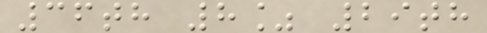36th 8% 29th
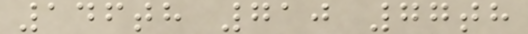146th 710 77th
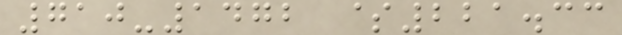710-1472 $221.33
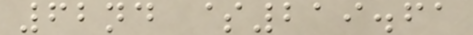62nd $219.61
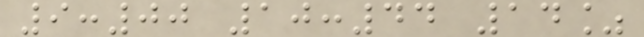9:00 10:44 14%
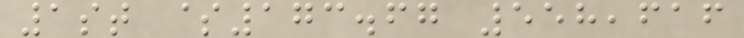1st $173.67 558,616
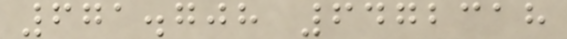671.708 6472318
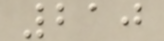210
